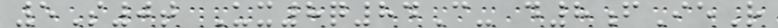5S0t Ux8q84C- d8fIeR
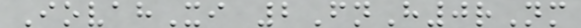IovahXi 2FnH0rNm
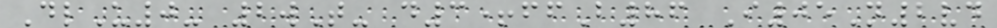DlU0- 2wT- d3+ffB86 I05N2vd
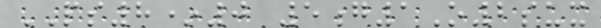PS8*0 5g1O2sux
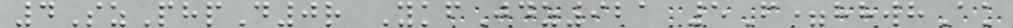4SzPhpD0r YkfJdz921 5F=hhwhAk
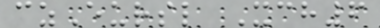czEursl Xch6
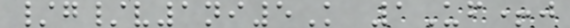/g/v1ni5K 1Uf+j
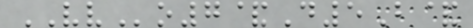VVo7&D5B&
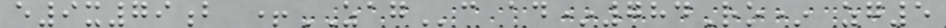e9x79b +ZAGc ad*784Ro* zg5
